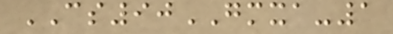CS90GMXA-1
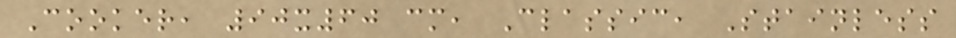Cooker, 90x60 cm, Classic, Stainless
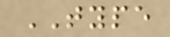TYPE
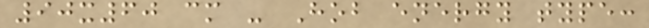90x60 cm - Hob energy type:
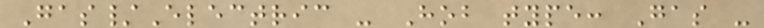Gas/Electric - Hob type: Gas -
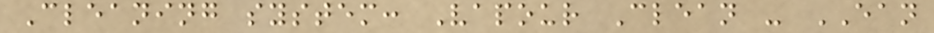Cleaning system: Vapour Clean - EAN
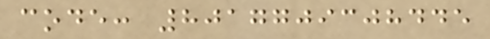code: 8017709308445
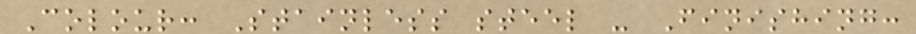Colour: Stainless steel - Finishing:
